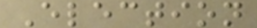Election
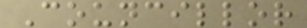Councillor
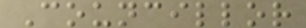Councillor
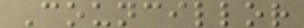Councillor
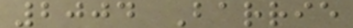2004 Barrie
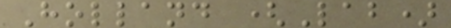Holland (Lab)
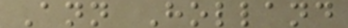Ann Holland
